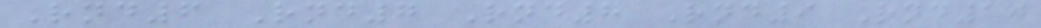Rnd6 Rnd7 Rnd8 Rnd9 Rnd10
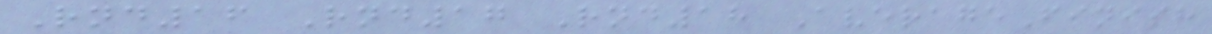Rnd16 Rnd17 Rnd18 AverageFinish
